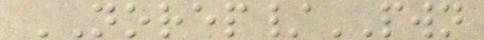NOREP/PWN
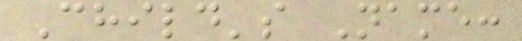Child's Name:
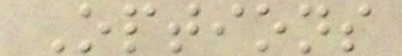Options
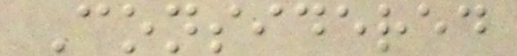Considered
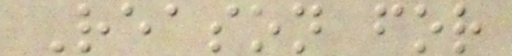Reason for
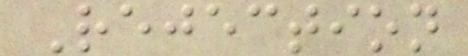Rejection
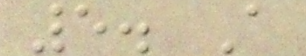5. A
